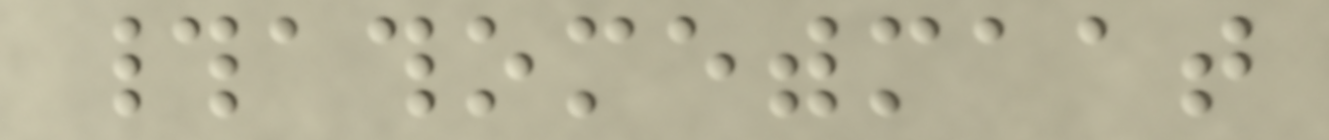#athomewithmaat
